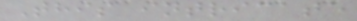This intricate
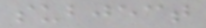subject
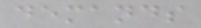demands
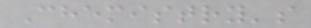Chemistry's
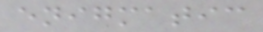enigmatic
